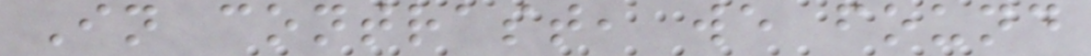In contrast, we found
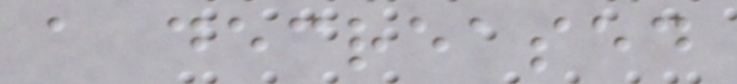a decreased
